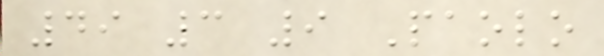49 3 9 Paolo
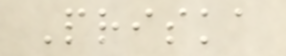Priska
